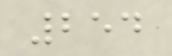254
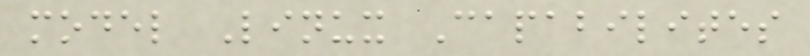model Linux Capabilites
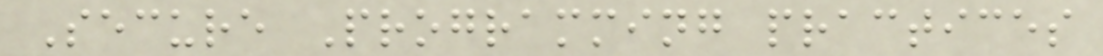Secure Programming practices
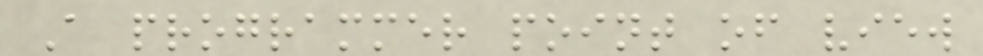A programmer point of view
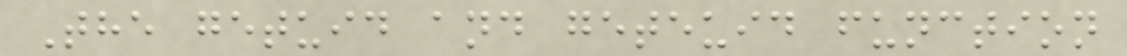The getuid and geteuid function
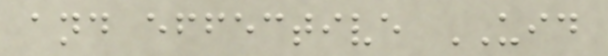and effective UID
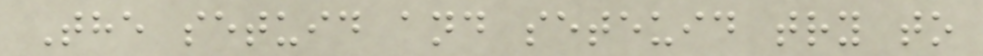The setuid and seteuid try to
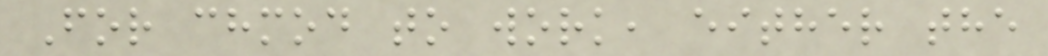For chmod to work, either the
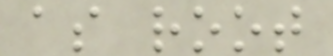as root
